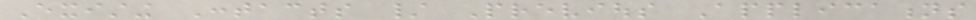Existing Contacts / Previous Applications
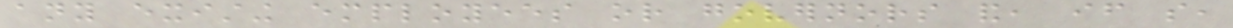any existing employees or governors and, if so,
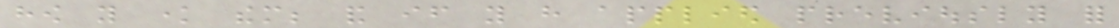how you know them; and if you have applied previously for
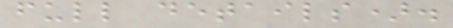full details).
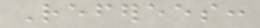Referees:
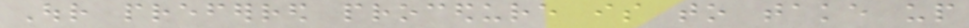Our preferred procedure is to take up
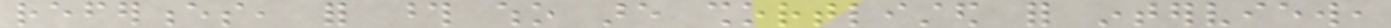references, for those who are shortlisted for interview,
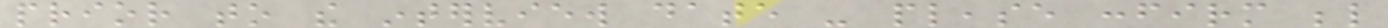prior to the interview date - please confirm below
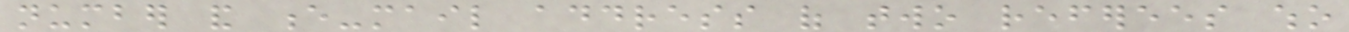number and e-mail address of two referees who
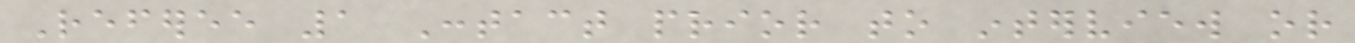Referee 1 Contact prior to interview or
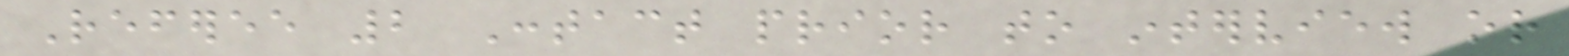Referee 2 Contact prior to interview or
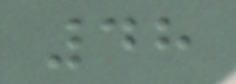48
